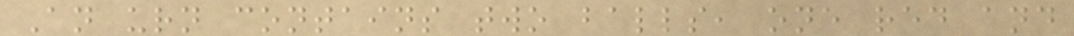An urn contains two balls, one red and
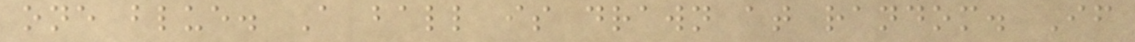one blue. A ball is drawn at random. If
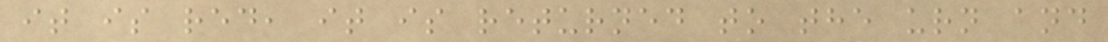it is red, it is returned to the urn and
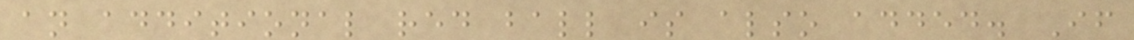an additional red ball is also added. If
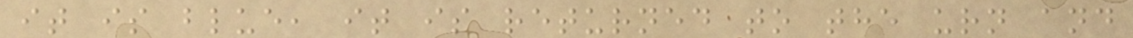it is blue, it is returned to the urn and
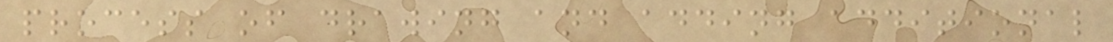process of drawing and adding additional
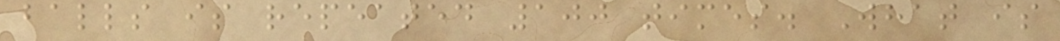balls is repeated 100 times. What is
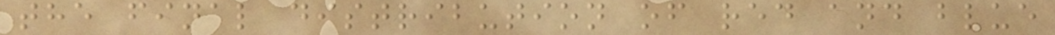the final distribution of red and blue
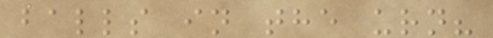balls in the urn?
